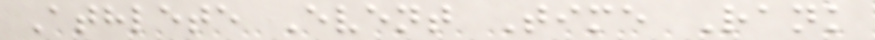Athlete Event Time Rank
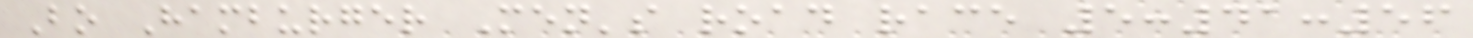Bo Hamburger Men's road race 5:41:56
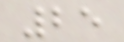25
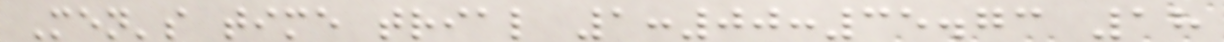Men's time trial 1:00:35.73 18
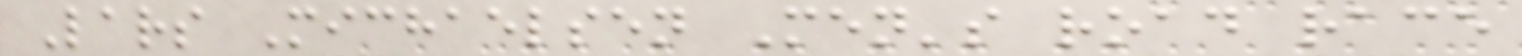Lars Michaelsen Men's road race
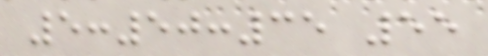5:50:35 55
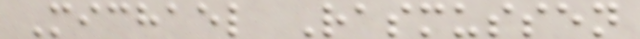Michael Rasmussen
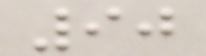90
